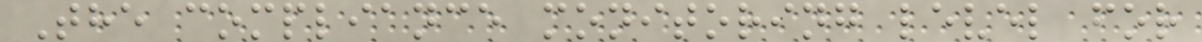The compliance monitoring level for
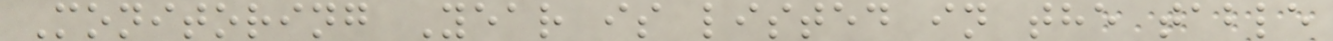Monitoring Year is listed in the table
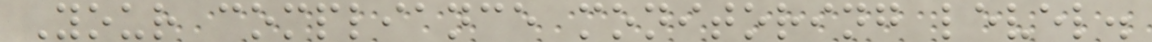Your compliance monitoring level.
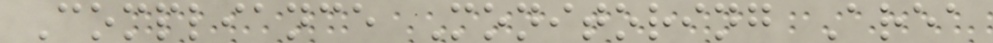Compliance Monitoring Area
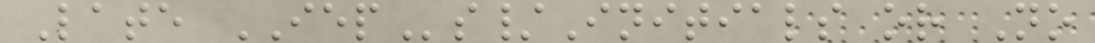Late IEPs/Initials or No
